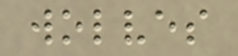wolves
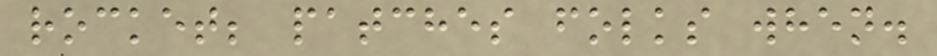rocket; patches folks when.
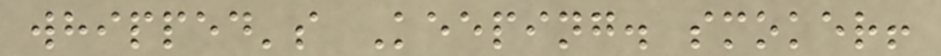whipped's Keeping. smoker!
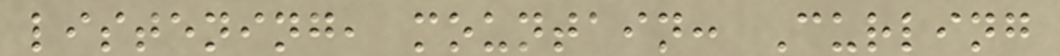listening, mountain: Curling
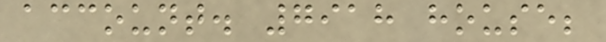account. 7918 house;
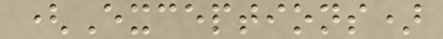(Exceptions)
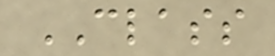CLASS
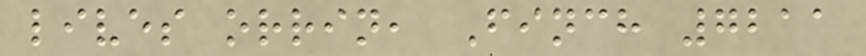lives orrin, Finch 7211
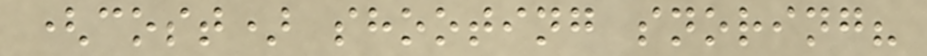(cost) shooting snoring?
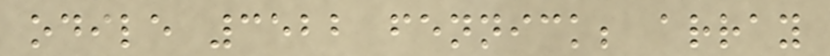odile 3522 fennick; array
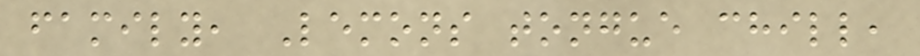family, Lemons tongue chill,
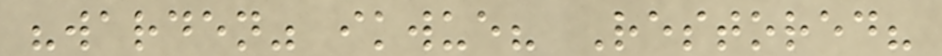"warden" ikwue? Restored?
